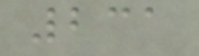231
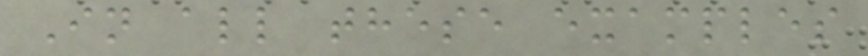In all these examples
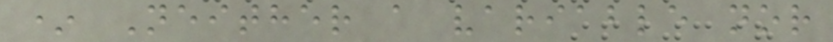* Neither a variable nor
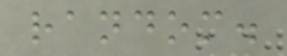random.
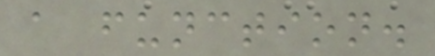a function.
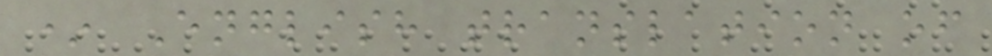* English translation of
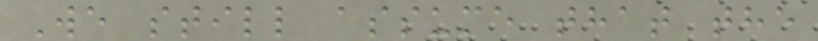We still assume that the
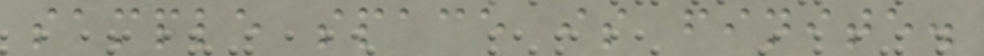sample space is finite.
